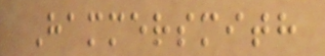Hammersmith
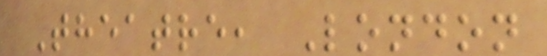Theatre, London
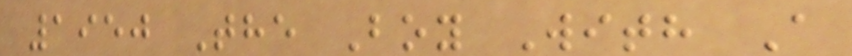1950 The Boy With A
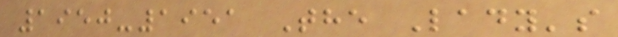1950-1951 The Lady's
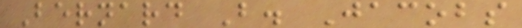Bernard B. Jacobs
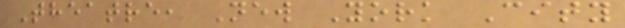Theatre, New York City
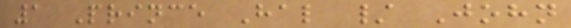1 Prince Hal / John
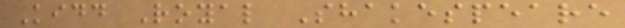Kidd Royal Shakespeare
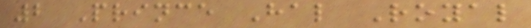2 Prince Hal Royal
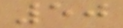50
